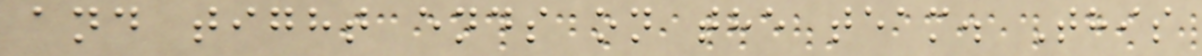and tight ends on the team. This
